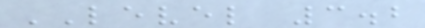LEVEL 3.2
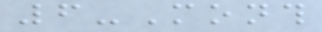6-Month
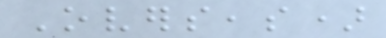Overseas)
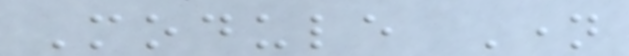Module Name
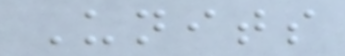Units
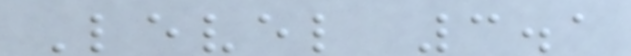Level 3.1
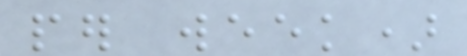per week)
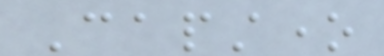Capstone
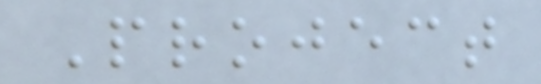Project
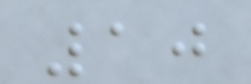10
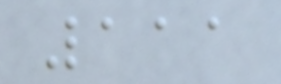111
